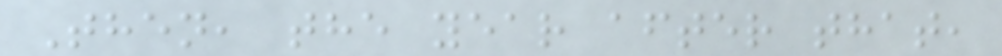Then, the year after that,
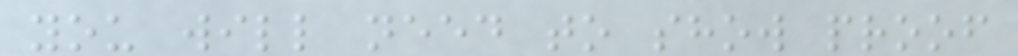you will need to show proof
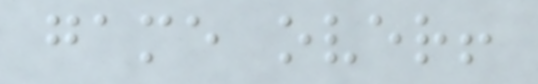game over!
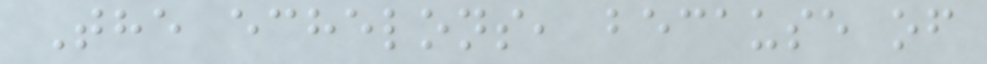The echelons, because of
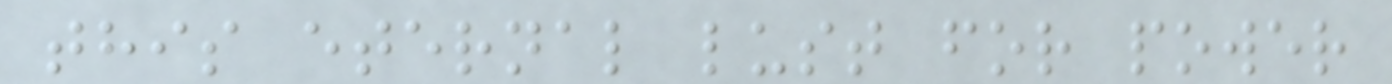this eternal lust for power
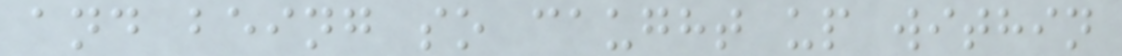and being so caught up within
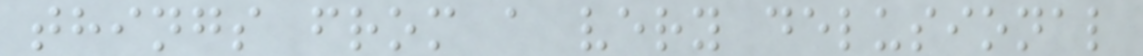things from a very delusional
